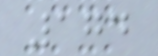174
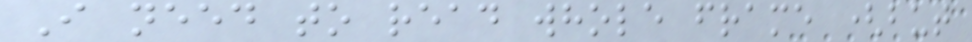I need to read whole frame (but
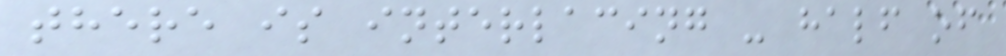there is interlacing - half of
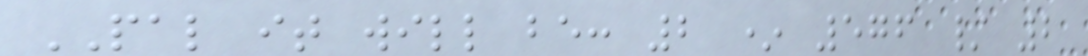PAL it will be: 2 * 576 / 2
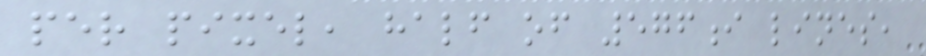per pixel, half of 576i lines,
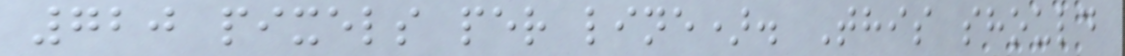720 pixels per line). This should
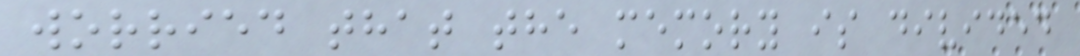worried that the memory is divided
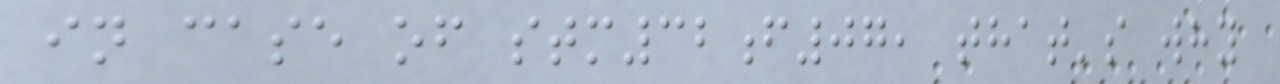in case of stm32f07, that's why
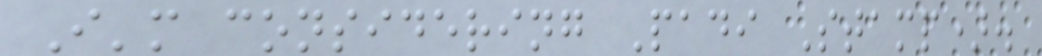I'm considering Padi Stamp).
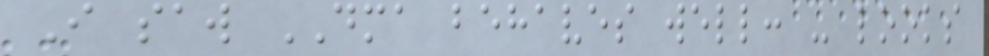I saw DMA behaves well: - looks
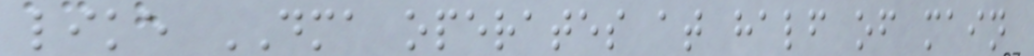like DMA operates at half of main
